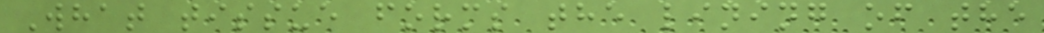What tissue forms the lining of the
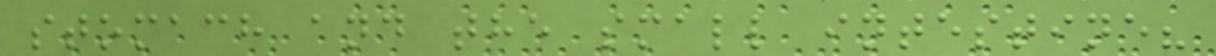stomach and the small intestine?
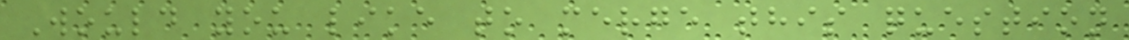Would you like to merge this question
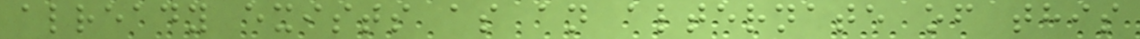already exists as an alternate of this
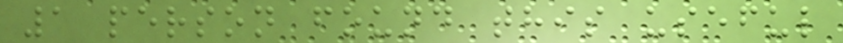1 person found this useful
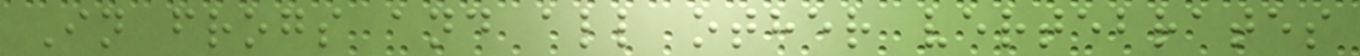In frogs and all other vertebrates
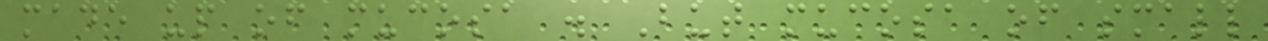made up of mucosa . But mucosa of small
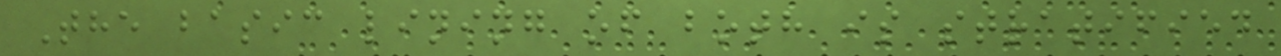The basic lining of both is stratified
